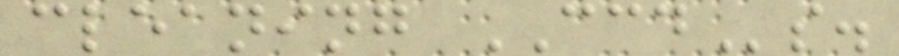cleaning CCDs.
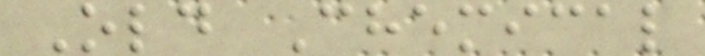Old Chemical
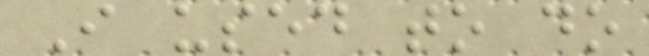I used to do
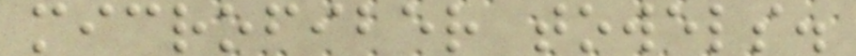microfiber towels.
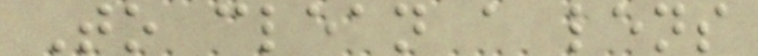To clean a lens
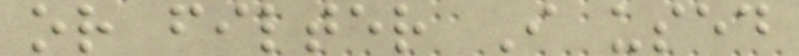or filter I used
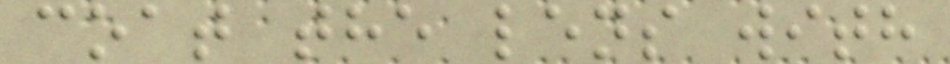coat the lens with
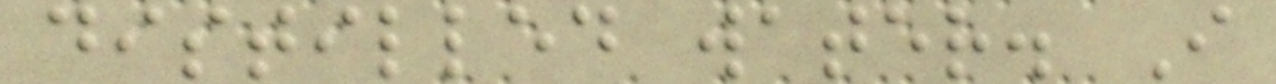distilled water. I
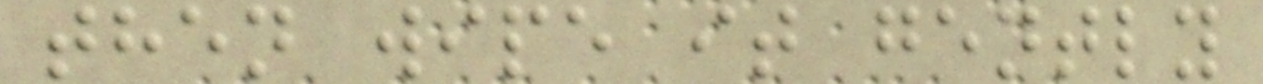then wipe it gently
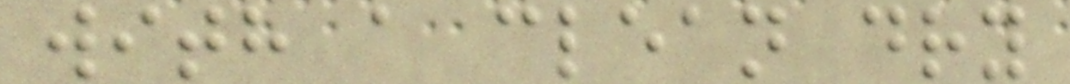with a clean dry
